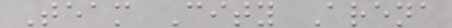Team City Arena
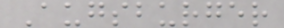Augsburger
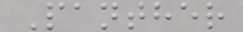Panther
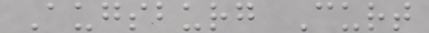Augsburg Curt
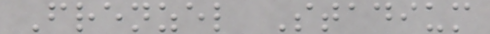Frenzel Stadium
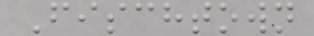Fischtown
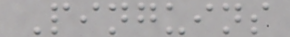Pinguins
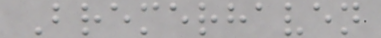Bremerhaven
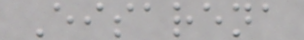Eisarena
